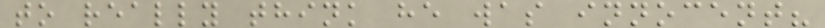to really think he was innocent?
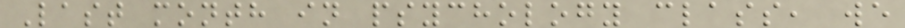Last month in psychology class, we
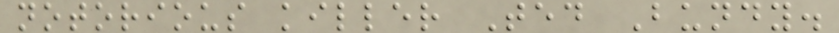notorious killer Ted Bundy.
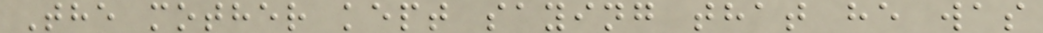The mother kept saying that he was
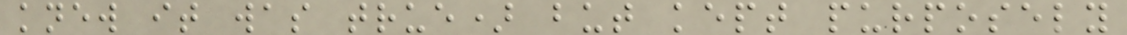knew it was true) but kept purposely
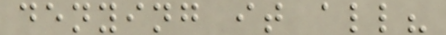denying it all?
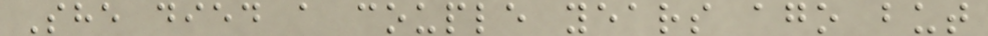She died a couple years ago but
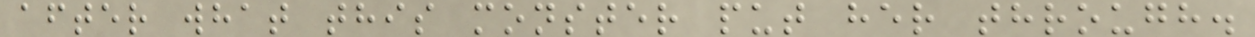after what this monster put her through.
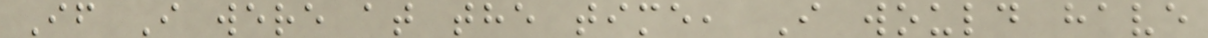If I were at the time, I would have
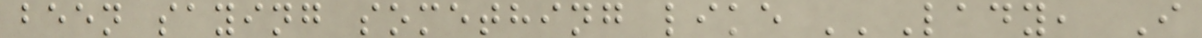been saying something like ''Lady, I
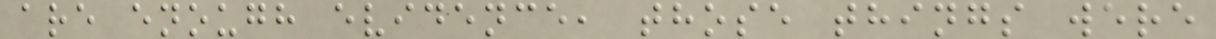are enough evidence, those things were
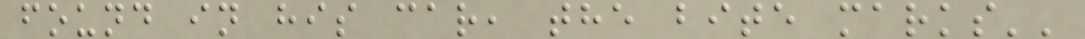found in his car, the bite marks''
